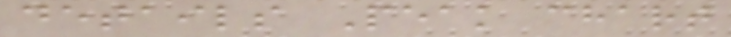details Peak chart
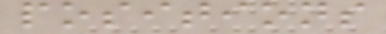positions
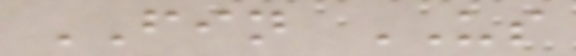FIN US
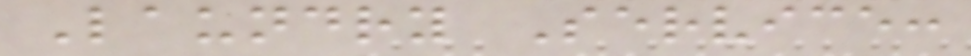Laundry Service:
